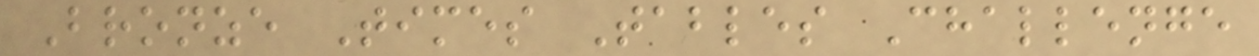Bronze Times Tables Challenge
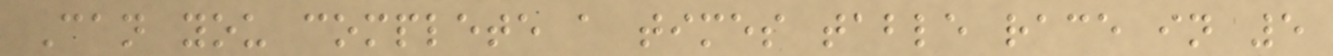Can you complete a times table race in 5
